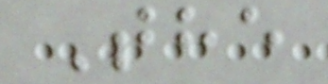The
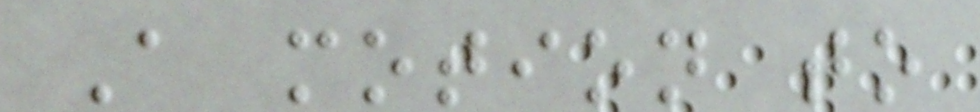A motion to
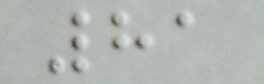81
